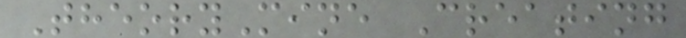TheoryMine Creating
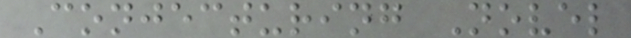Conjecturing Novel
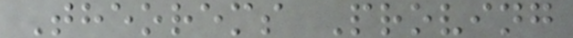Theorems Proving
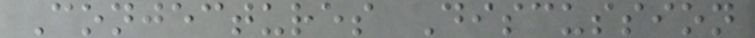Conjectures Discussion
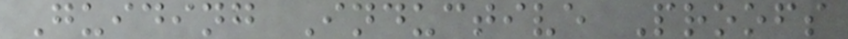Guiding Inductive Proofs
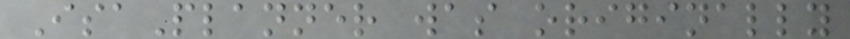IsaPlanner was originally
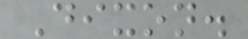Dixon.
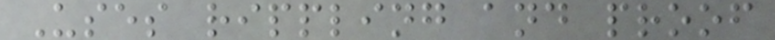Uses rippling and proof
